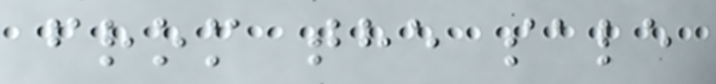from the sale
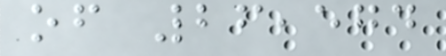of 26,574
